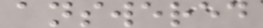answered
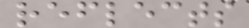reflects
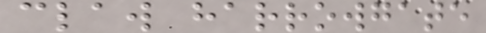claw harrowgate
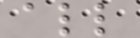all
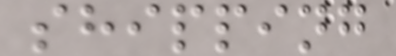shipping
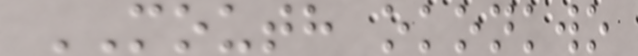MOUTH okonkwo
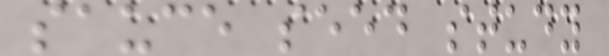sauce seed study
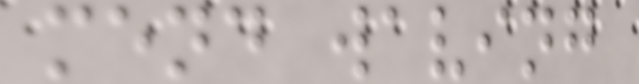mend waving
